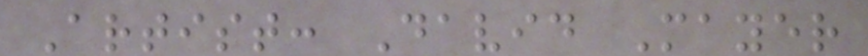Artist: David Mayer
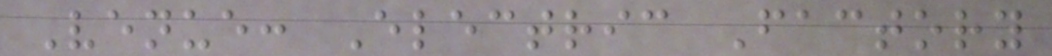Venue: Electric Factory
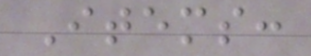Items:
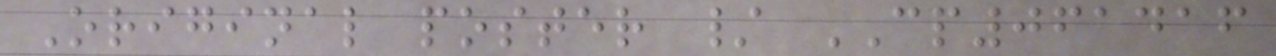Original poster / CP061416
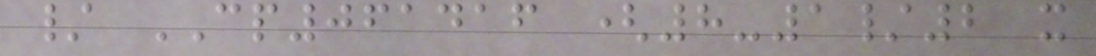/ CP061416 (8-1/2 x
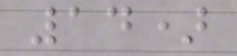14)
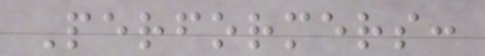Performers:
